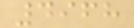4968
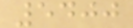5400
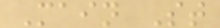Main St
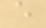e
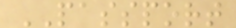PASSPORT
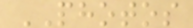PHOTOS
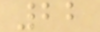22
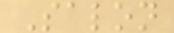Salon
